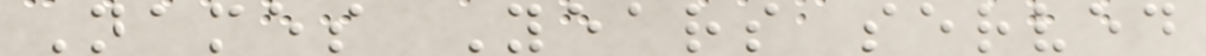Names Years served
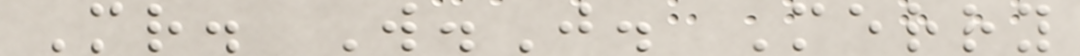Mr. W.J. Merry
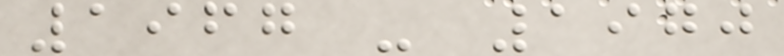1967 - 1970
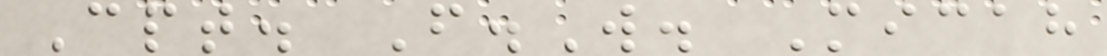Cpt. F.W. Micah
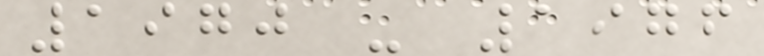1970 - 1976
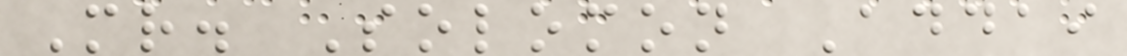Mr. Solomon Addai
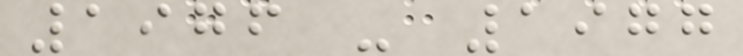1976 - 1977
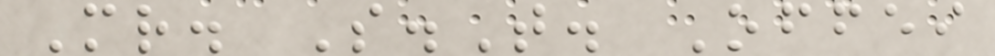Mr. S.T. Offei
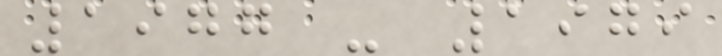1977 - 1979
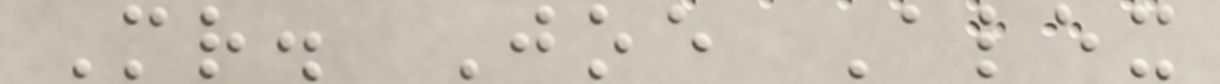Mr. Joe Alex
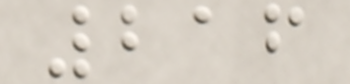216
